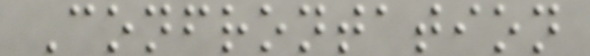Confrontation
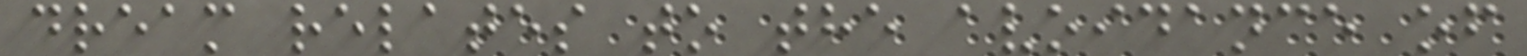dream relates to the avoidance of
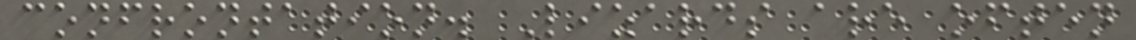confrontation. Lizards are often
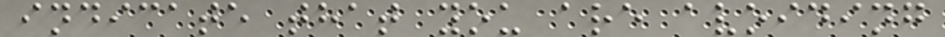indicate that you are avoiding
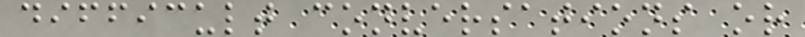difficult conversations or
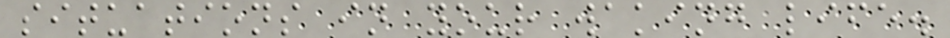situations in your waking life.
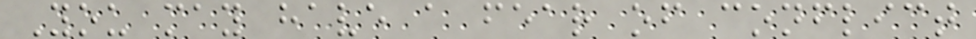You may have a fear of conflict
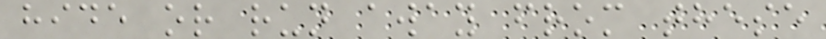hide or run away from these
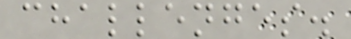challenges.
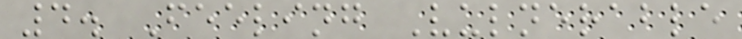4. Feeling Vulnerable
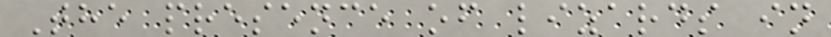The presence of lizards in
